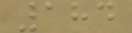184
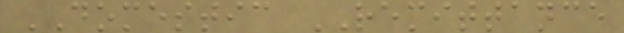DOMESTIC REMITTANCE
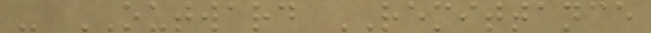- OUTWARD REMITTANCE
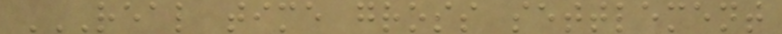REAL TIME GROSS SETTLEMENT
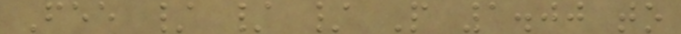Fee / / / P 1.00 to
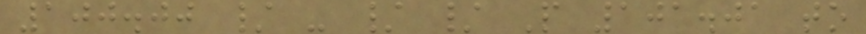100.00 / - / / P 101.01 to
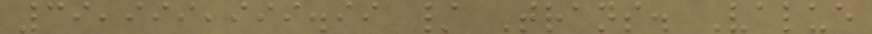39,999,999.99 / Trans. Value
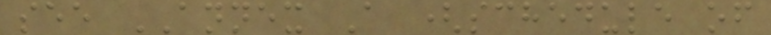see ANNEX A (schedule of
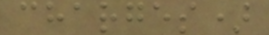charges)
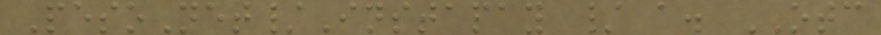PesoNet/Instapay / a. OTC
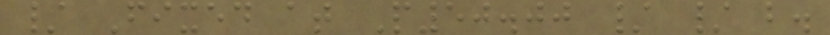/ Fixed at P50.00 / / b.
